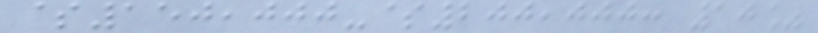$150,000-$200,000: 10%
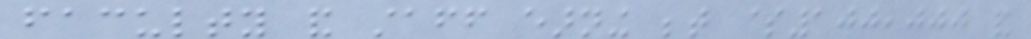faculty and staff earning between $100,000 and
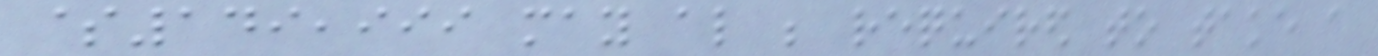$149,999 may also be required to take a
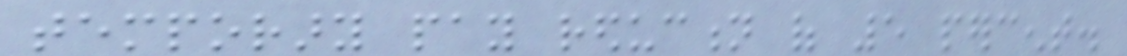temporary pay reduction of 5 percent.
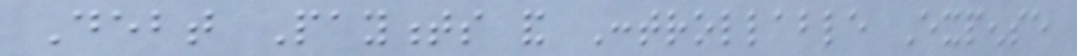Debt Payments and Controllable Expense
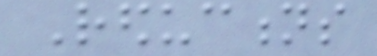Reductions
